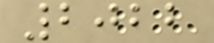2022
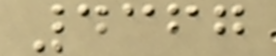4367
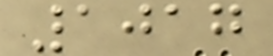1017
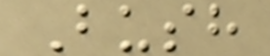Bush
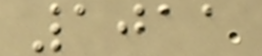1011
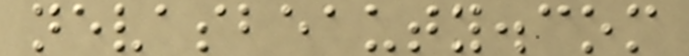nevasbeauty.com
